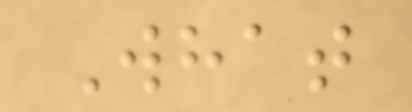What
